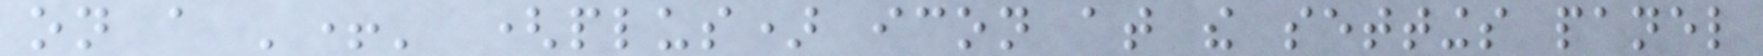on a '+' (plus) icon at the settings panel
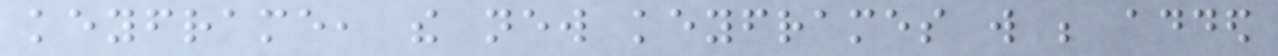keyframe, the new keyframes will be added
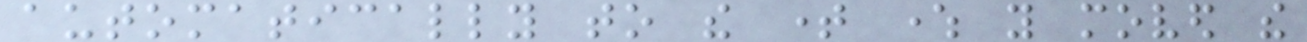automatically to the time where you moved the
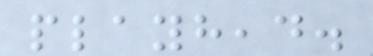playhead.
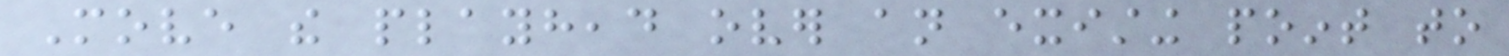Move the playhead over an existing point to
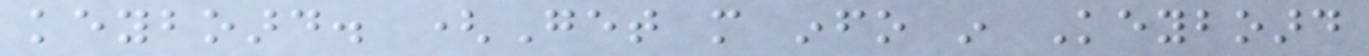keyboard. (Get more info in Keyboard
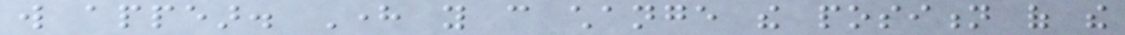will appear. Here you can change the position of the
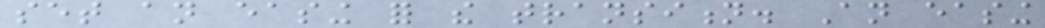set an easing for the transition. An easing
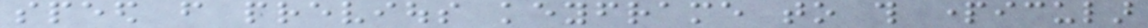speed from previous keyframe to this particular
